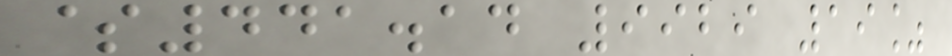$441.14 9929 19%
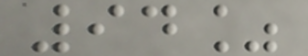94%
